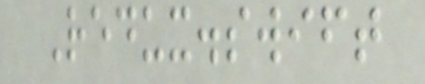Redux.swift
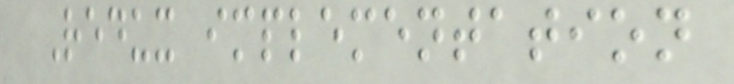Redux implementation
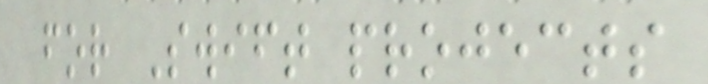for Swift projects
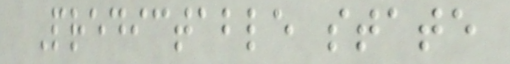Predictable state
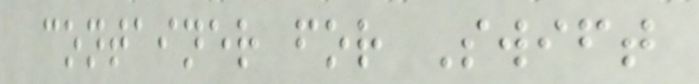container for Swift
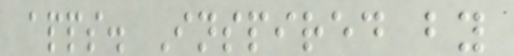apps. Inspired by
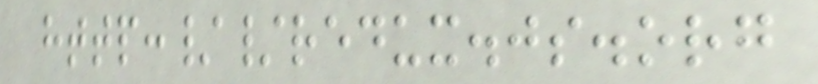http://redux.js.org
